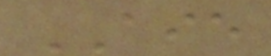AIE
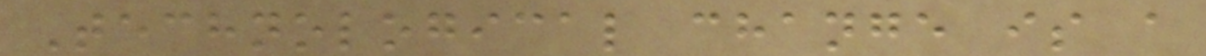Technological change is a
